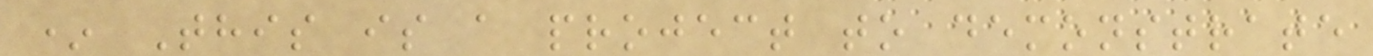* This is a project to demonstrate
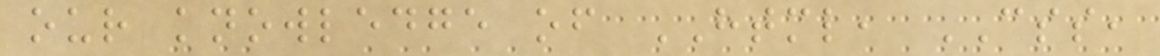our knowledge of HTML, CSS,
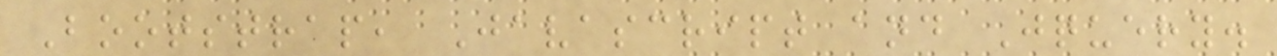Bootstrap, Javascript and Jquery.
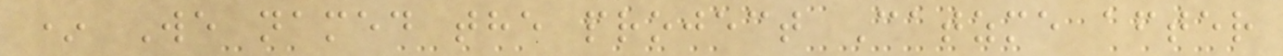* We named the project Catzme after
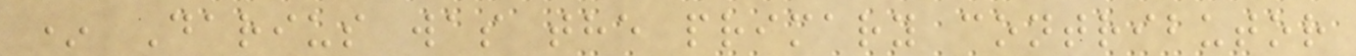* Darius was the primary contributor
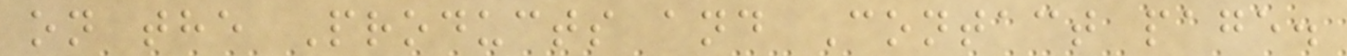on the Products and Contact page.
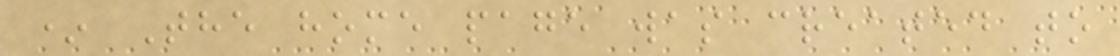* The home page was created to
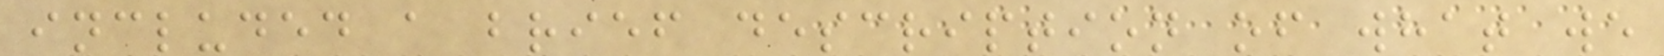included a brief description of what we
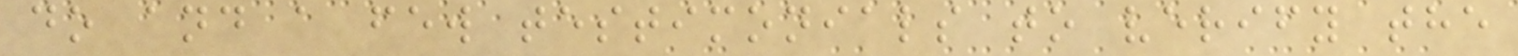do and a few testimonials to verify the
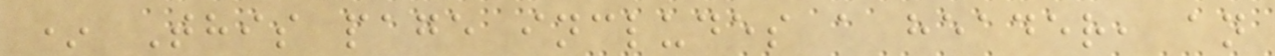* This page includes a header, an
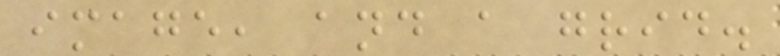image, and a grid.
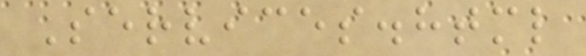Services.html
